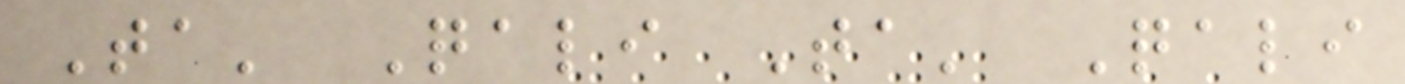Ta' Qali Ta' Qali
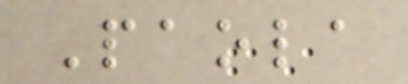Paola
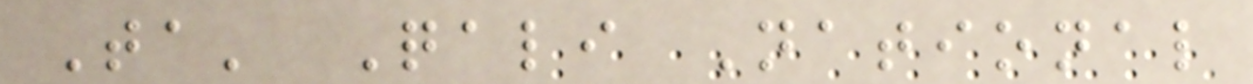Ta' Qali National
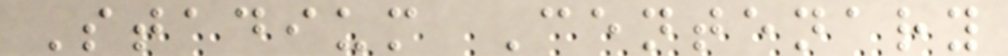Stadium Centenary
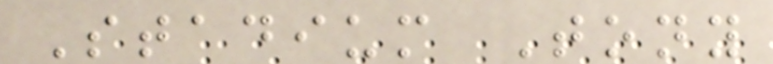Stadium Tony
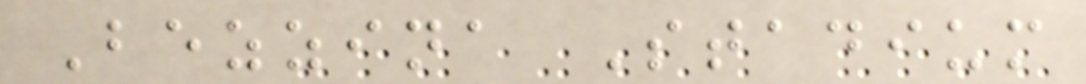Bezzina Stadium
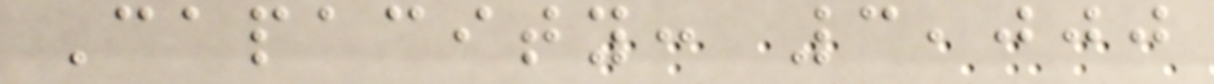Capacity: 3,000
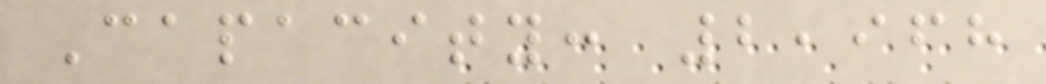Capacity: 2,968
